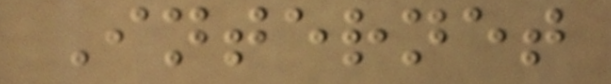Internet
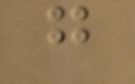g
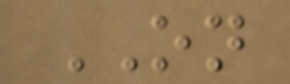ON
